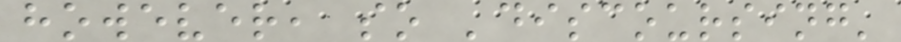however, so 'discoursing'
